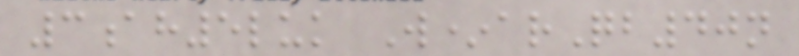3ah5luk W*arQb40n
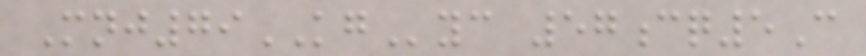Mnj79KGyc 57cq5C
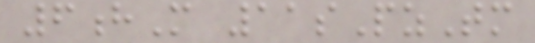6hM 11sPzTm
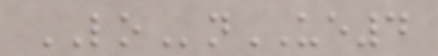LOnUE4
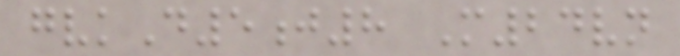gvkD5j8 M24vn
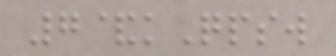7&kQpsw
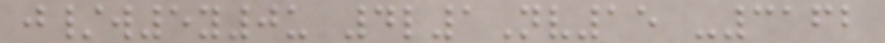j/w5y0u 4l1Nv15 -3162
